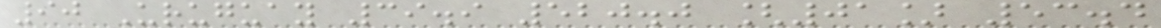90 Uruguay 39.9 520.0 [01] 53.4
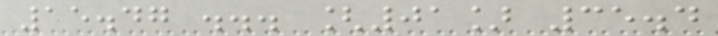15.47 ... [01] 35.4
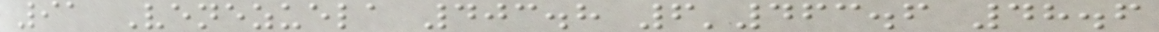91 Venezuela 403.8 6'463.6 48.6
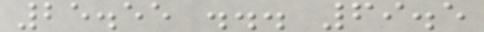25.55 ... 69.5
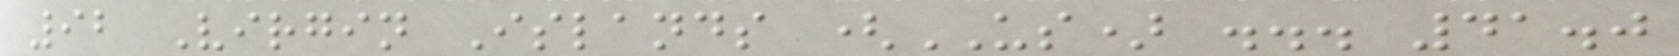92 Virgin Islands (US) ... 41.0
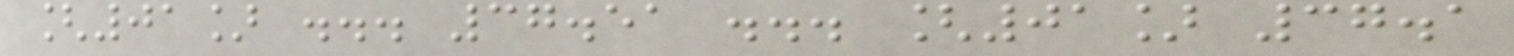[01] ... 37.51 ... [01] 37.1
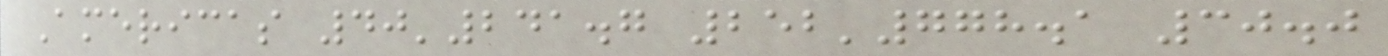Americas 40'241.7 252'778.1 30.0
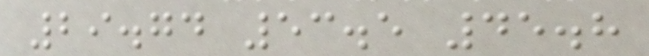29.74 53.5 45.8
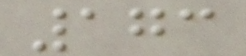173
